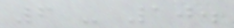6 - 10.
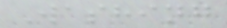Washing
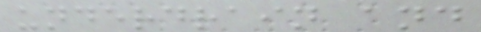underdrain and
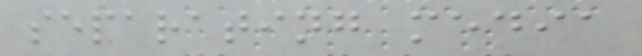separating media
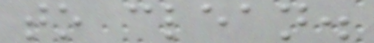to clean.
